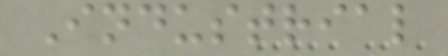Industrial
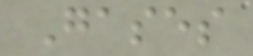Gases
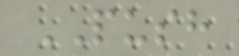PUSH
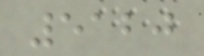5120
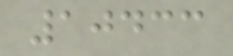10433
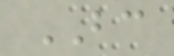BC
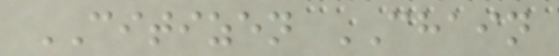CITIZEN CHAIN
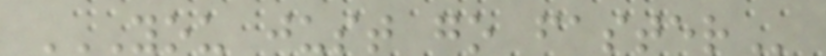YOU JUST GO FASTER
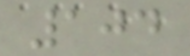104
